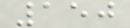150
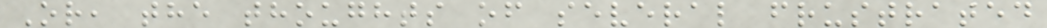Or, the thoughts of several frustrated
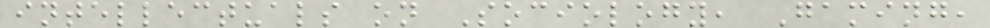intellectuals on Sociology, Gaming,
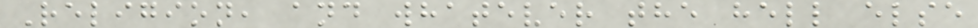Religion, and whatever the hell else
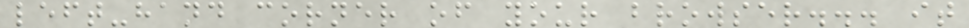left-hand corner of your browser... it
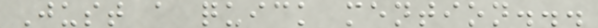Just a quick mention...
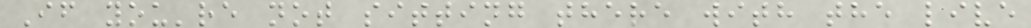If you're not sitting there with the live
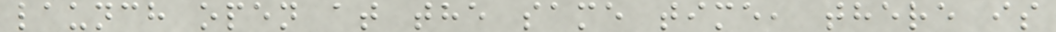launch open at the same time, there is
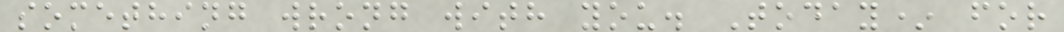something wrong with you. Today* for
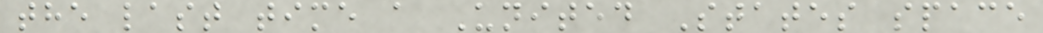the last time a United States space
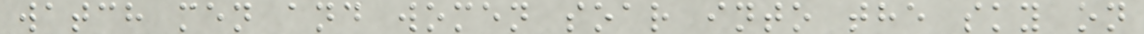watch men and women soar into the sky on
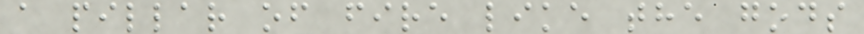a pillar of fire like the gods
